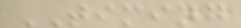TIMING
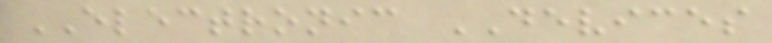ELECTRONIC DEVICES
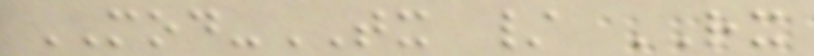MOD-TX / RX
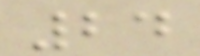24
